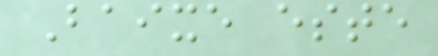Baixe este
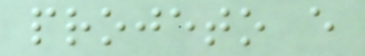projeto e
